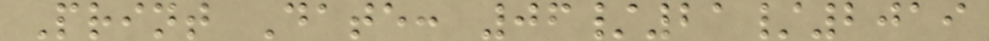Print Date: 06/21/2019
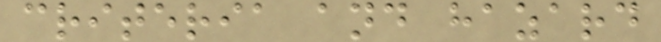criteria and hazard
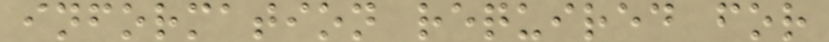information required for
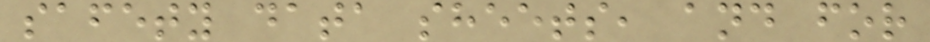safety data sheets, and for
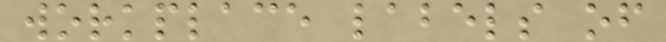workplace labels of
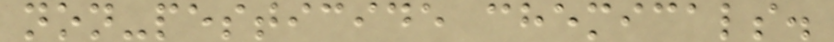non-pesticide chemicals.
